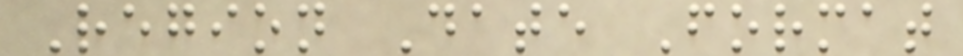Region Date Format
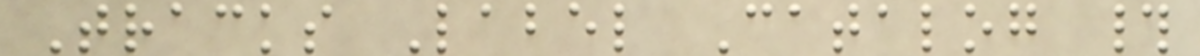Tracks Label Catalog #
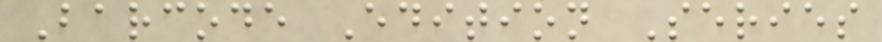Barcode Edition Series
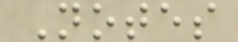Notes
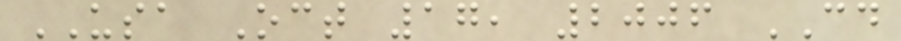USA Oct 17, 2006 CD
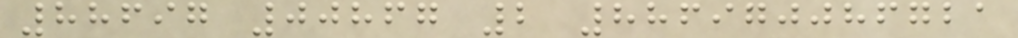88697 00867 2 886970086721
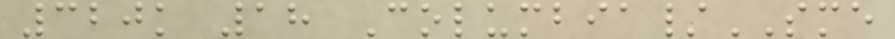320k 18 Columbia/SME
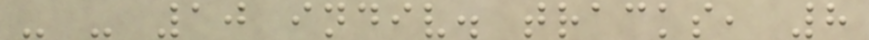- - 10 indiv. tracks, 8
